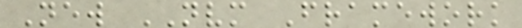New NVM Framework
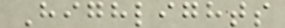Highlights
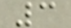3
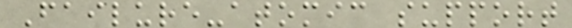Failure-atomic support
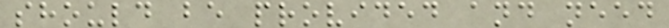should be provided and need
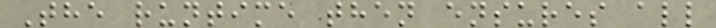The runtime then ensures all
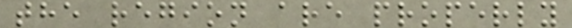the region are properly
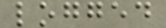logged
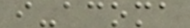i-acoma
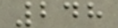248
